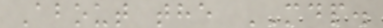About the MDP.
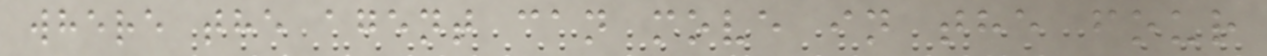where the agent can move in the four
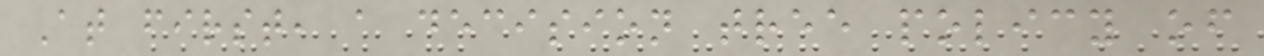At first, a decision tree policy of
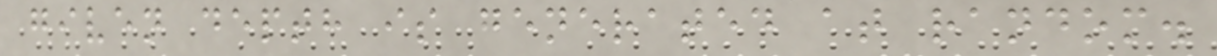given depth is generated at random.
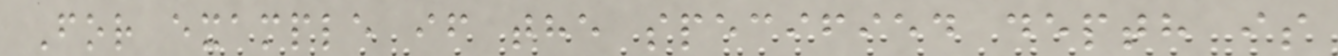For example if the specified depth is
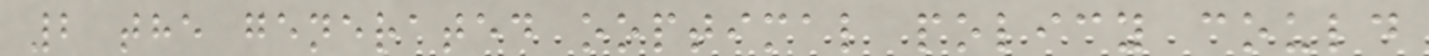2 the generated ooptimal policy could
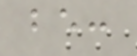be:
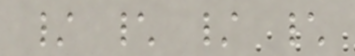/ \ / \
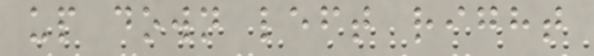up down left right
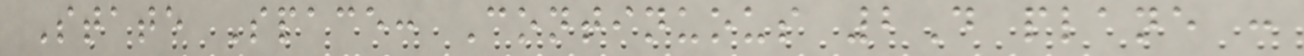State Space: Continuous 2D plane :
